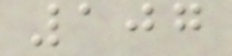107
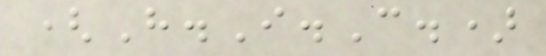(H.I.C.)
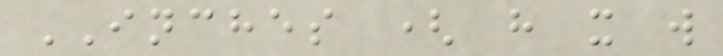INCHES ( h x w
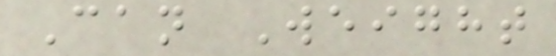Can Weight
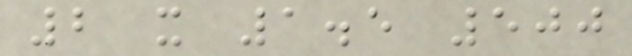2 x 1.5 500
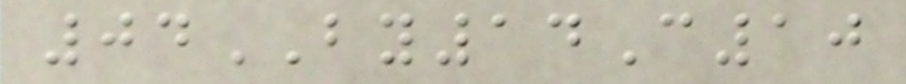04BY14C10
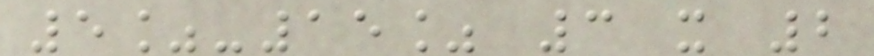5%-15% 3 x 2
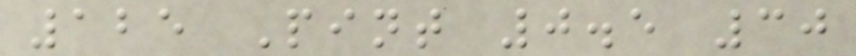125 Pint 0.5 30
